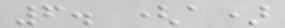6. (a)
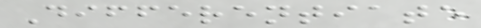Differentiate
